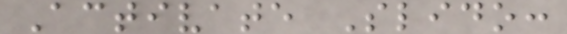Activate Slido:
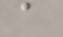a
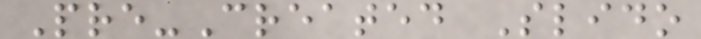Pre-Created Slido
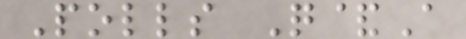Polls Q&A
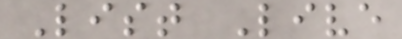List Live
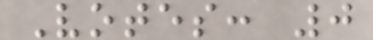Votes: 0
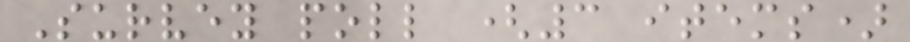Survey poll (3 items)
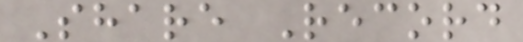Share Record
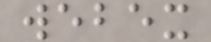webex
